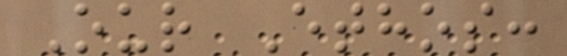Our Ethos:
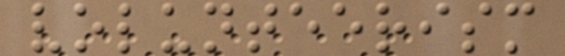volunteerism
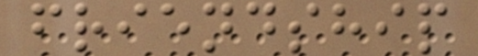friendship
